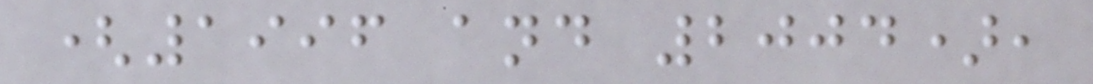(1996 and 2004),
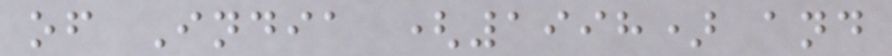of India (1998) and
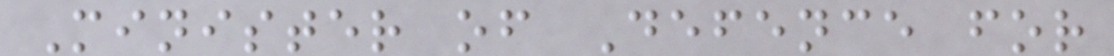Minister of Defence for
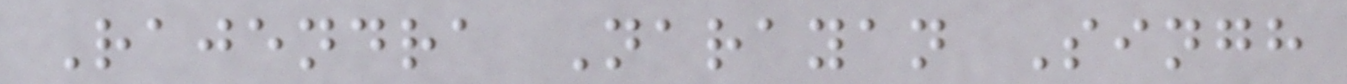Rajendra Narayan Singh
